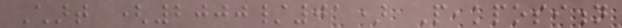Chart (2000/01) Peakposition
